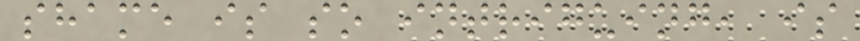shame is so intriguing, is
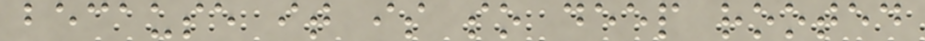because it is so deep rooted
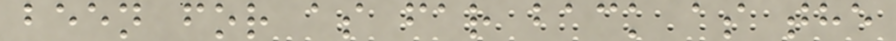been for as far back as the
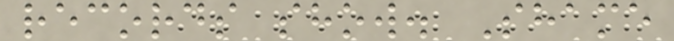records show. Shame
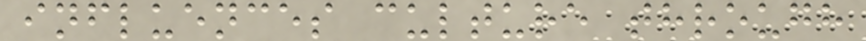influences culture through
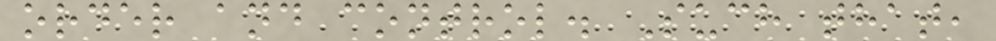order and control. Such that,
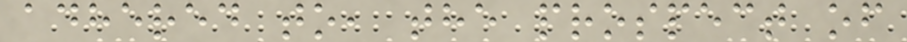adhered to, the prospect of
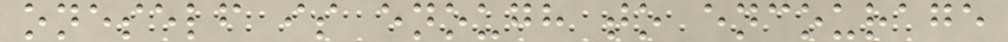oneself is enough to encourage
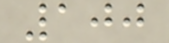100
